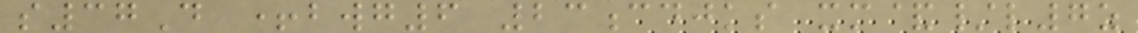s37D +bwg6 23cdjks xm&/l7z
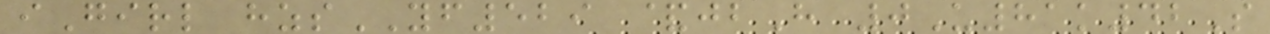iGirl hzsYF529 &jbH 0U81k42S
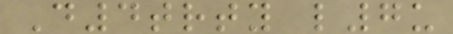D4trty l7u
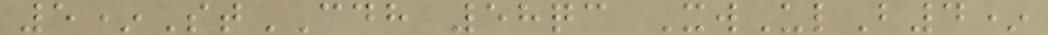5*StCDH 58qc XwUlB4*
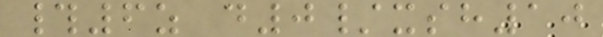#6z d0/xsh10
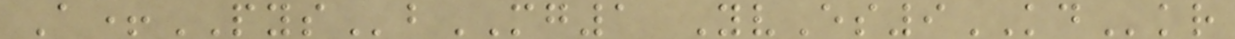A+PYSbMG1 YvEs9KDkr
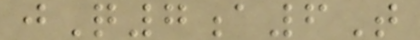jQ7a6T
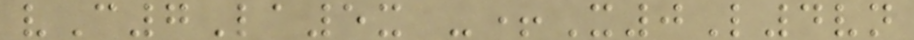vC7La5x -+X0L4vn
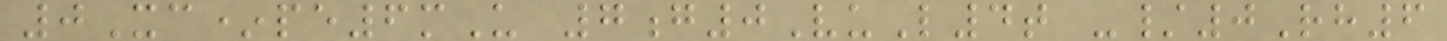0Xc*pe6mU 7g0VuL4t -/0Rh6
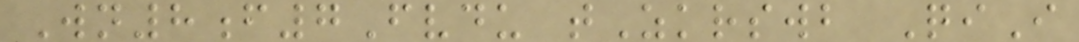Wn8f7Fvdu tZkrswb QiI
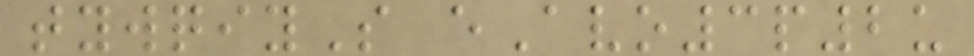tywqiyS eAvo3p2u
